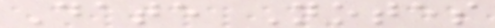Date Notes
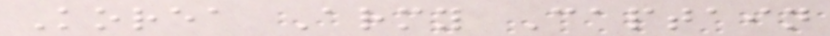Korea Army Captain
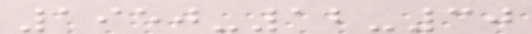1950-12-30
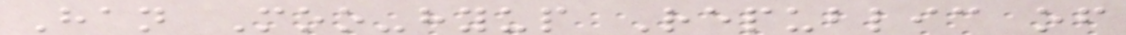Han Moo-hyup Republic of
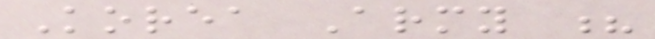Korea Army ?
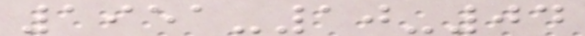1951-10-04
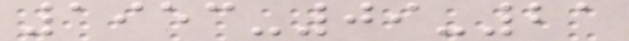1953-09-21
